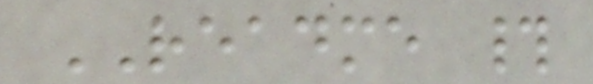README #
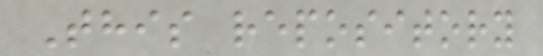This repository
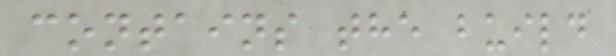contains the build
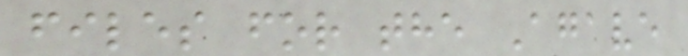files for the Agave
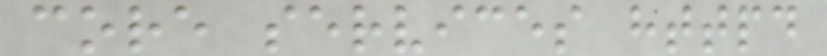core services httpd
